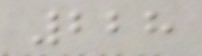228
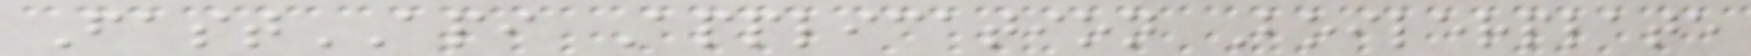FastAPI Application Boilerplate
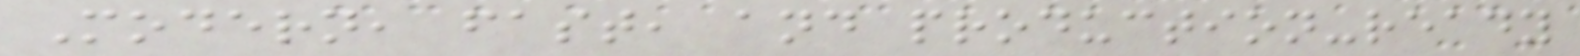Modern, fast, and production-ready
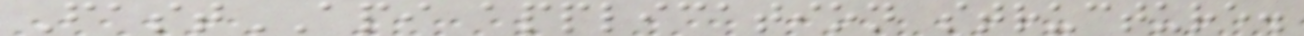FastAPI application structure.
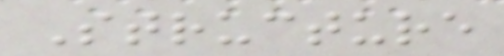Structure
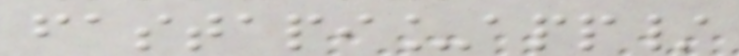fastapi_app/
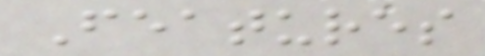Features
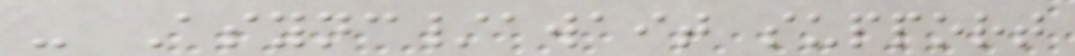- Async/await support
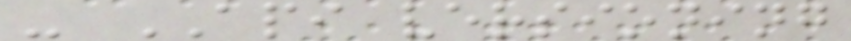- API versioning
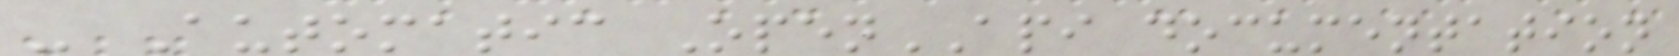- Automatic OpenAPI documentation
